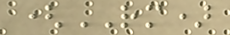(RM)
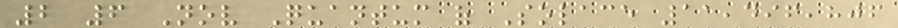2 6 Nov Quantum of Solace 11,496,806
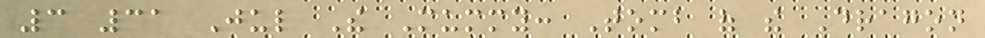3 31 Jul The Mummy: Tomb of the Dragon
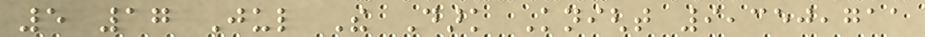5 17 Jul The Dark Knight 9,350,711
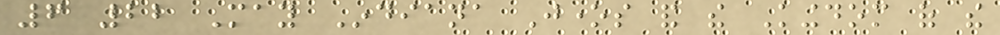6 22 May Indiana Jones and the Kingdom of the
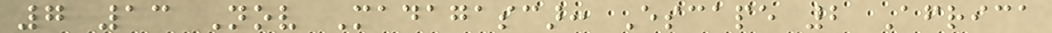7 13 Nov Madagascar: Escape 2 Africa
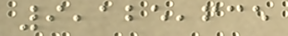9,125,635
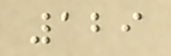129
